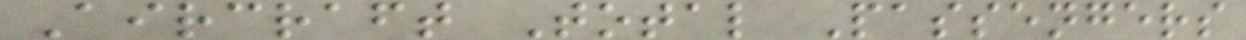Aircraft Total Passengers
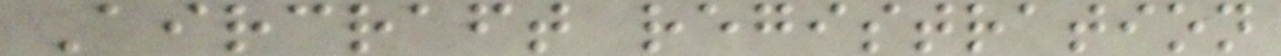Aircraft registration
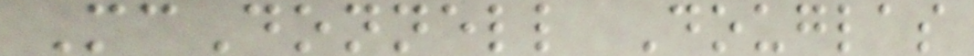McDonnell Douglas
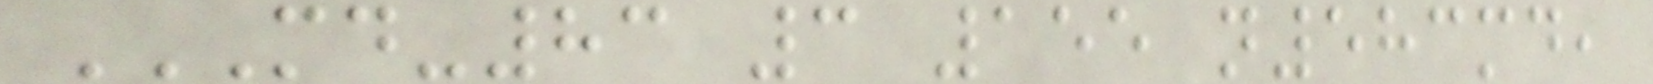MD-83 3 155 N583MD,
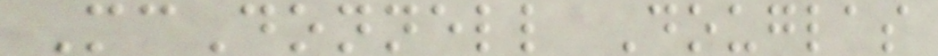McDonnell Douglas
